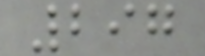297
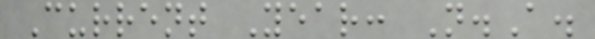Current Year: N.A.
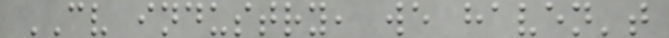CV industry, we haven't
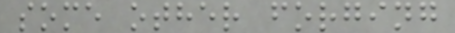some other forging
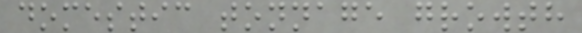domestic tonnage growth
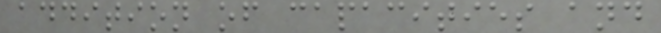addition of capacities and
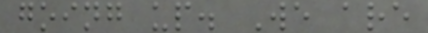going up. We are
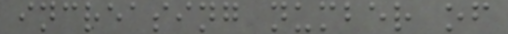increasing number of
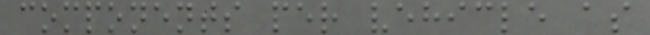components per vehicle as
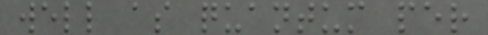well as quantum per
